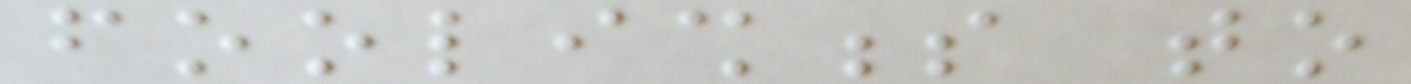foolishness to
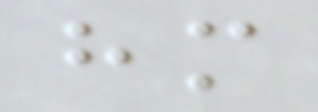him
